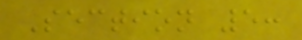Section 5:
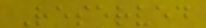Reserved
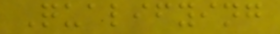Qualifying
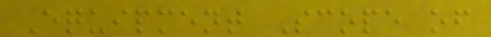Equipment Scope of
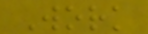Work
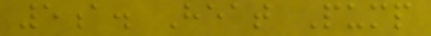5a. Heat Pump
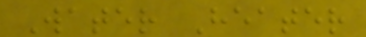Water Heater
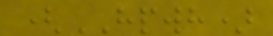(HPWH)
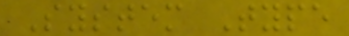System Type
